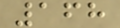168
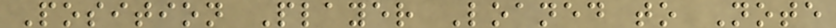Position Player Loaned to Note
